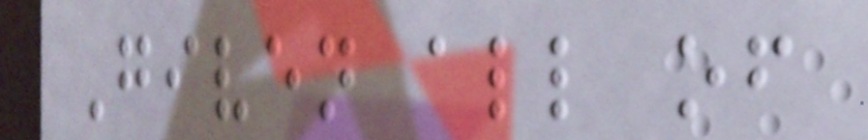Given all of
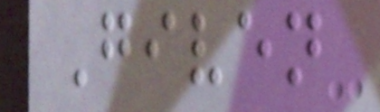Given
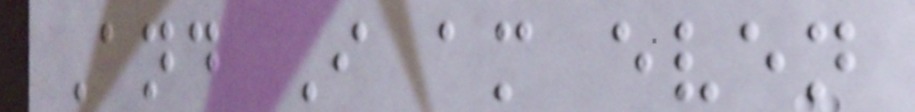And I am even
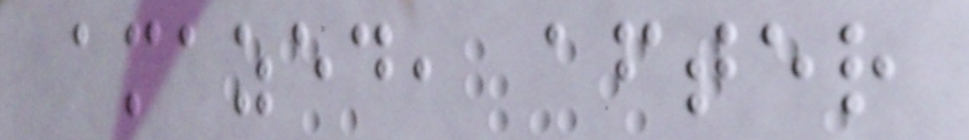amazed, after
